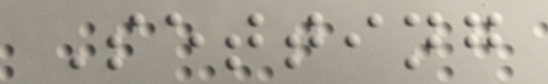Setting
